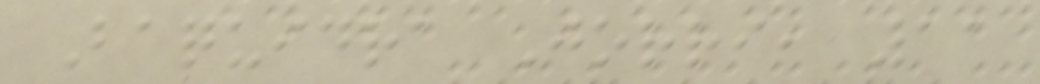Baquidra Jorri, 11
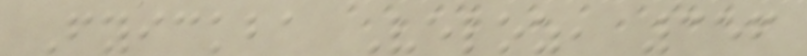Fyickba Veloz, 356
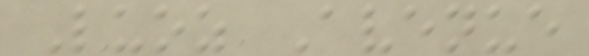Luoz Avenue
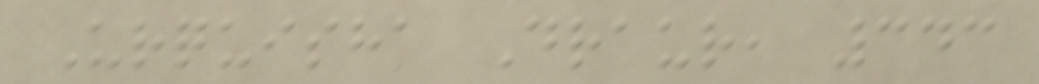Urquisha Draur, 343
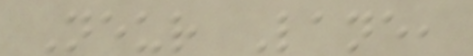Neur Lane,
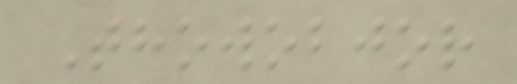Thowobjor
